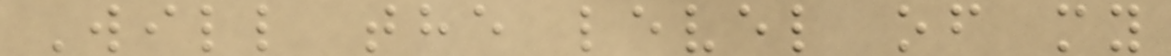Will the level of my
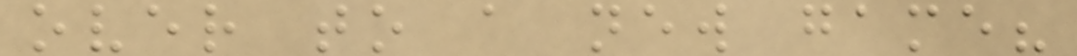over to a new game?
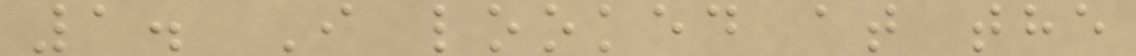1. I looked at the
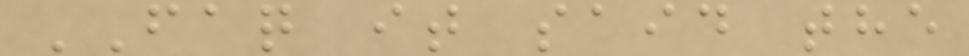FAQ it said the
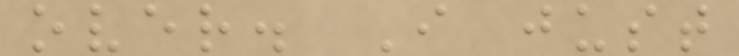over. I just
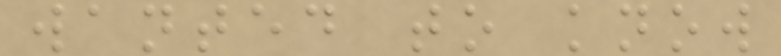wanted to know
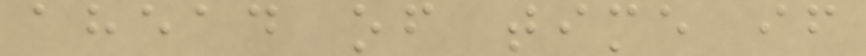ahead of time if
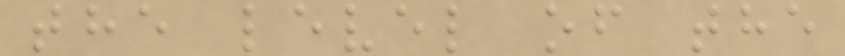the level of the
